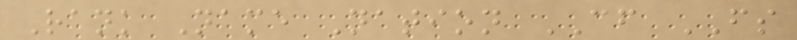Rank Name Nation CF FS
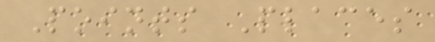Points Places
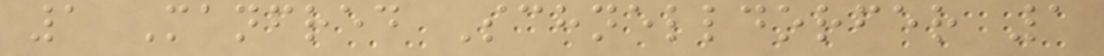1 Manfred Schnelldorfer 1
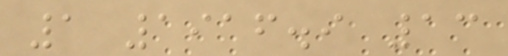1 1916.9 13
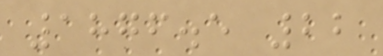1876.5 22
